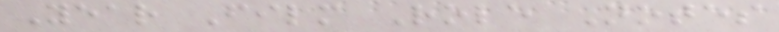Year Film Role Notes
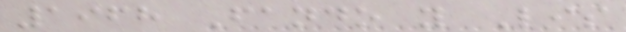1968 Fando y Lis
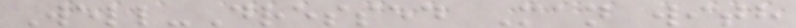Well-Dressed Man with
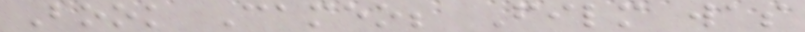Book Cameo; Film was
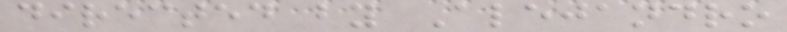directed by Alejandro
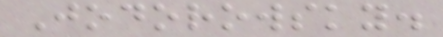Jodorowsky.
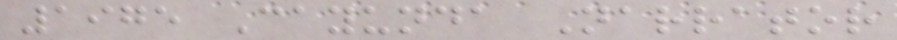1975 Cayunda Narrator
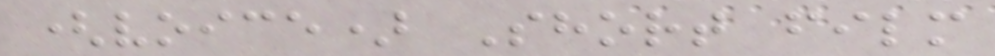(voice) Short film
